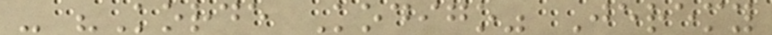- "Korde Kodigo" Jeremy
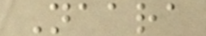Naara
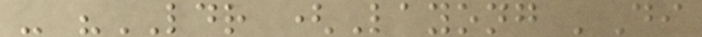- "LDR (Layong 'Di
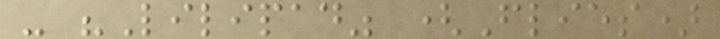- "Lilipad" (Flies)
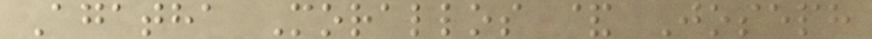Agatha Morallos & Joseph
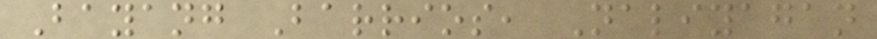Bayang Barrios, Naliyagan
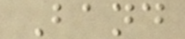Band
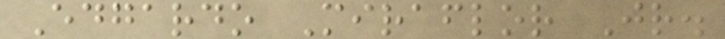Edgardo Miraflor Jr.
